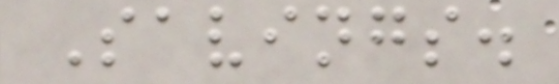Savings.
